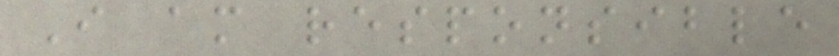I am responsible
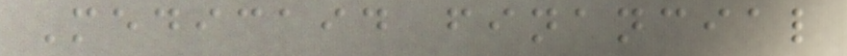Medicaid financial
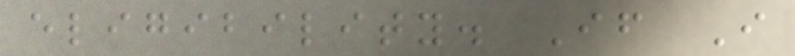eligibility. If I
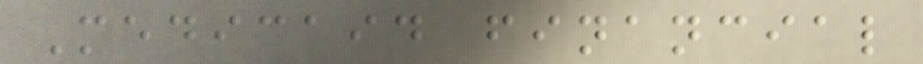Medicaid financial
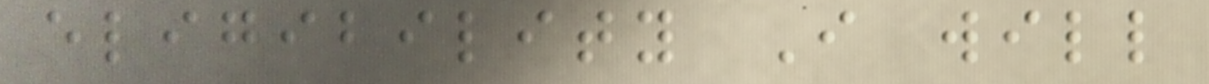eligibility I will
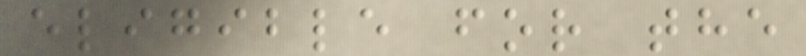eligible for the
